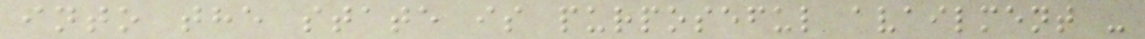into the state is purposeful availment -
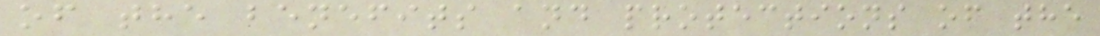of the benefits and protections of the
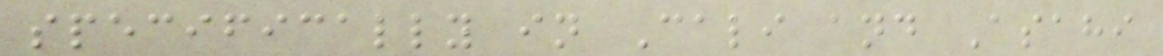specifically in Cali and Asahi
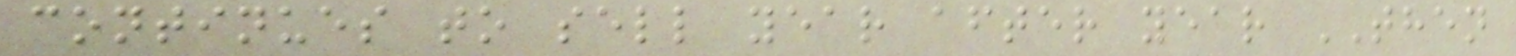continues to sell year after year THEN
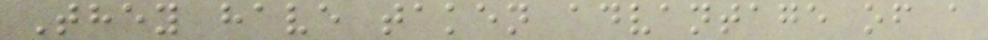They have taken advantage of a
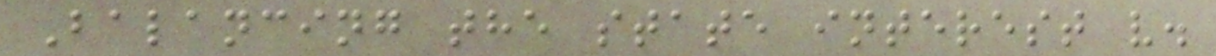Balancing the state interest v.
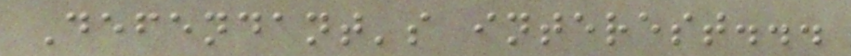Defendant's interest...
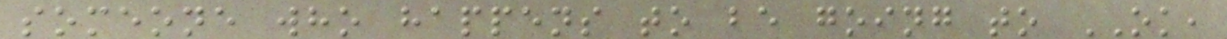someone who happens to be going to OK,
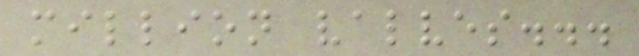million valves...
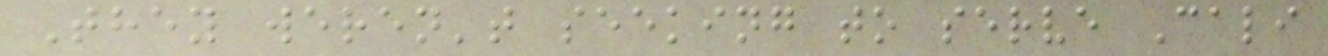They weren't seeking to serve Cali
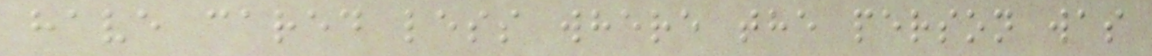have cared less where the person was
